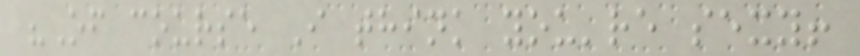"Of course I think you're sexy!
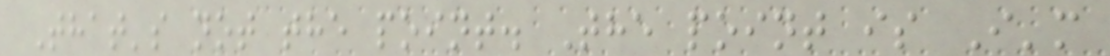That's not the point. The point is I'm
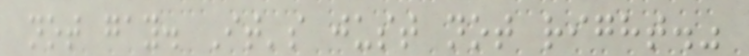not gay. It's just not right."
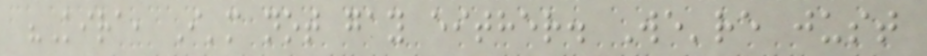"Kira, I'm not gay either. We're just
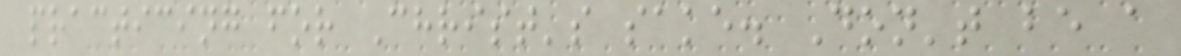practicing for Christ's sake. Don't be a
